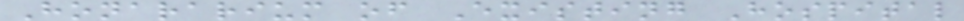Honararium of Existing Hospital
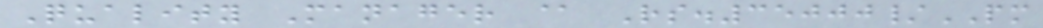Quality Manager @ Rs.35000/PM
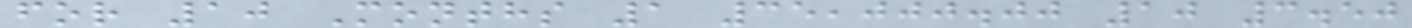for 10 Months 1 35,000.00 10 3.50
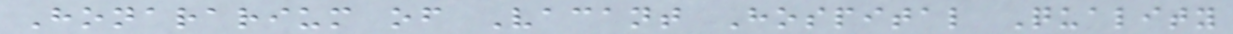Honararium of Vacant Hospital Quality
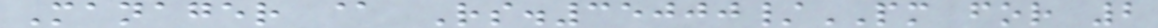Manager @ Rs.35000/PM for 2
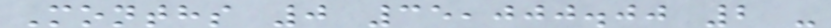Months 0 35,000.00 2 -
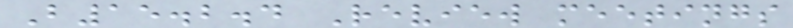B15.2.4 Review meetings
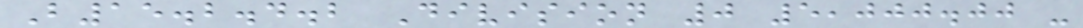B15.2.4.2 Division 0 5,000.00 -
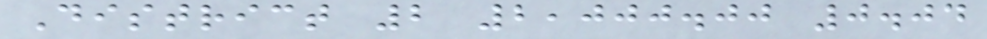District 2 2,000.00 0.04
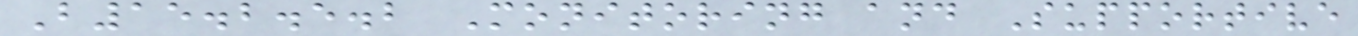B15.2.5.2 Monitoring and Supportive
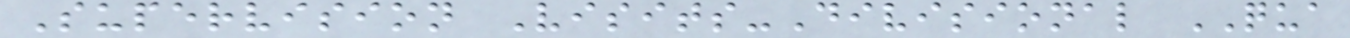Supervision Visits-Divisional QUA
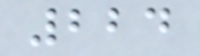224
